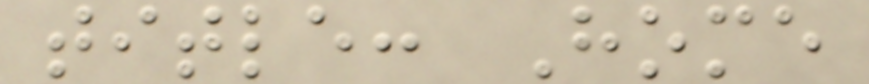title: Home
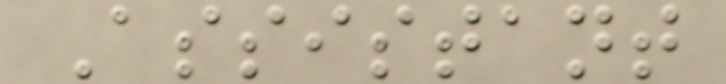Assistant
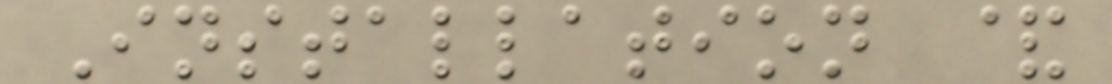Installation &
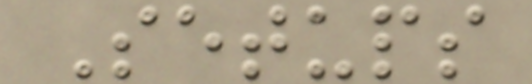Setups
